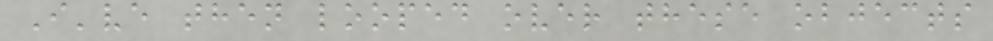I've then looped over these objects
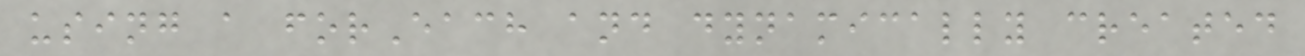using a forEach and dynamically created
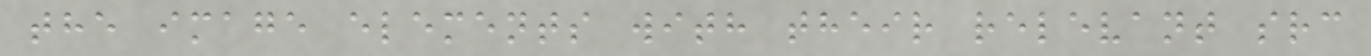the image elements with their relevant src
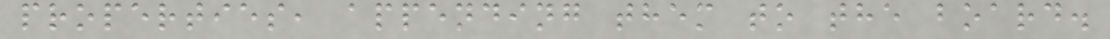properties, appending them to the board.
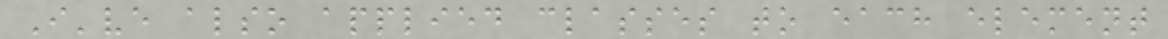I've also applied classes to each element
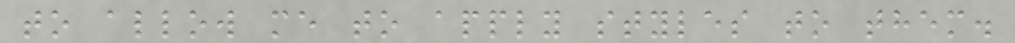to allow me to apply styles to them.
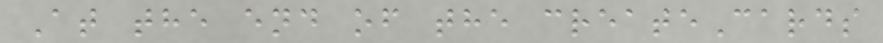At the end of the createCards
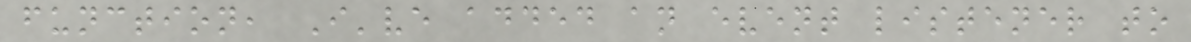function, I've added an event listener to
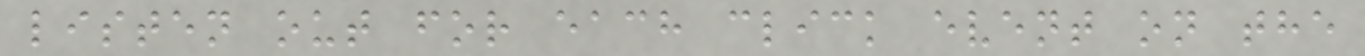listen out for each click event on the
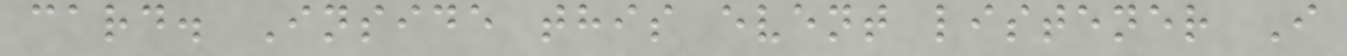card. Inside this event listener I
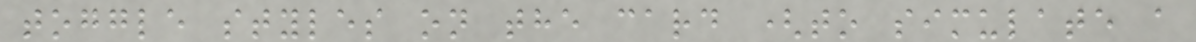toggle styles on the card (to simulate a
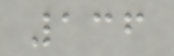136
